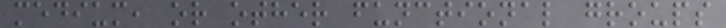medium, or other functional groups
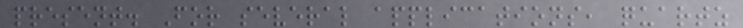present. For several applications, quartz
